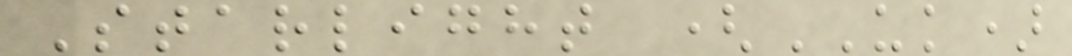Starlight (UK)
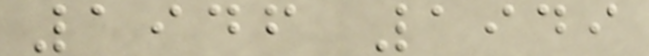1946 1949
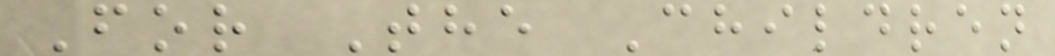For The Children
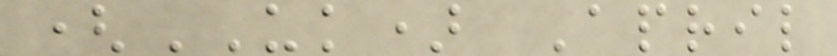(UK) April
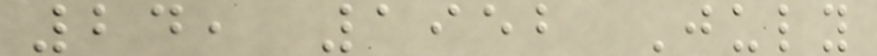24, 1952 July
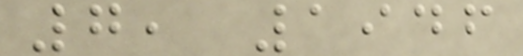7, 1946
